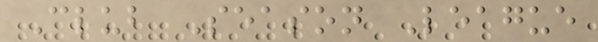Club Season League
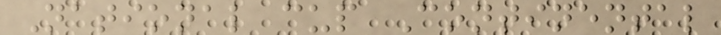National cup Continental
